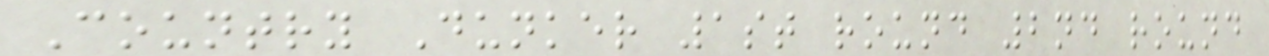Country Dunker 1st round 2nd round
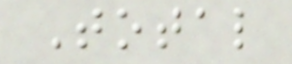Total
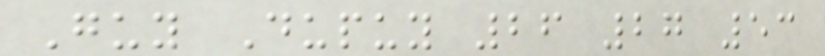Guy Dupuy 26 27 53
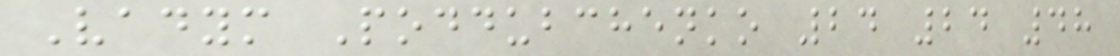Vadym Poddubchenko 24 24 48
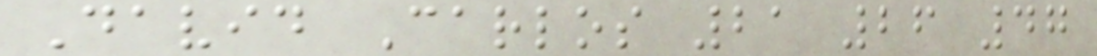David Carlos 21 26 47
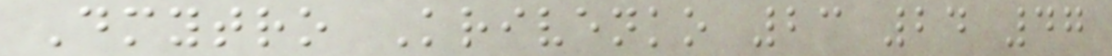Dmytro Krivenko 23 24 47
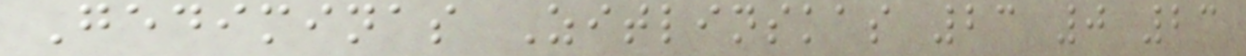Gediminas Zitlinskas 23 0 23
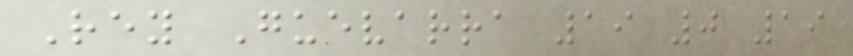Rey Guevarra 19 0 19
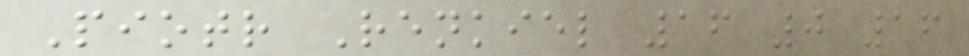Piotr Renkiel 16 0 16
